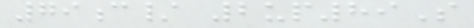79c/ 2up89S
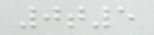0t5
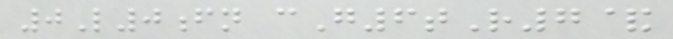0L0fn cG6tR7&
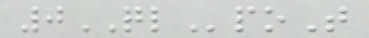0QLpoT
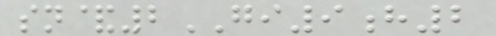sn&2GI9h2
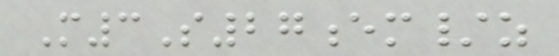M3S27em/z
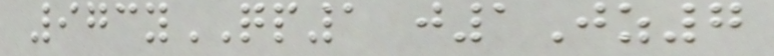973yQP1 j1Jz7
